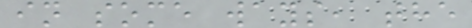in some ways, the
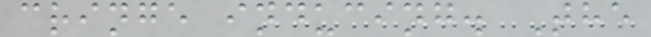cringe inducing. The
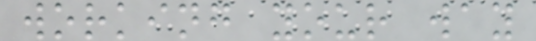working your way
